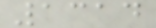1314
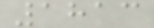1813
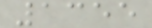1355
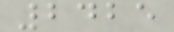2425
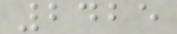2425
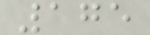175
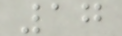17
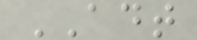ADT
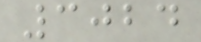3024
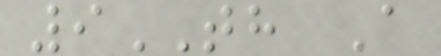9TH A
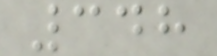348
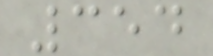354
